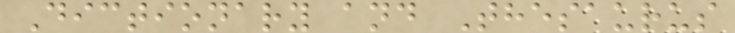Dictionary and Thesaurus
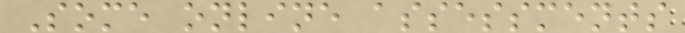Some online assessments
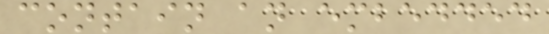contain an embedded
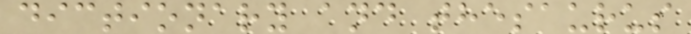dictionary and thesaurus
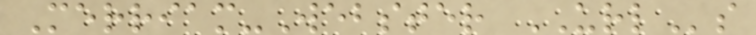Merriam-Webster URLs
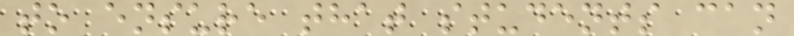to ensure that students can
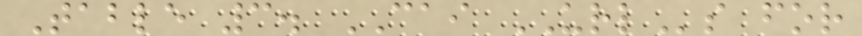Table 3. CAI URLs for
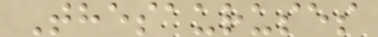Thesauruses
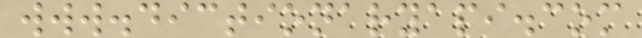www.dictionaryapi.com
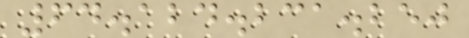64.124.231.250
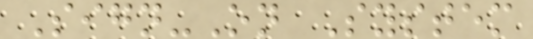Sign-On System
